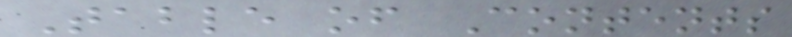Table of Contents
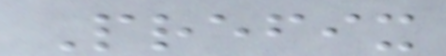Prefix
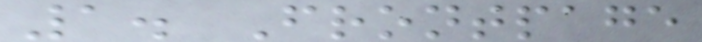1. Frontpage
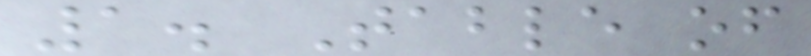1. Table of
